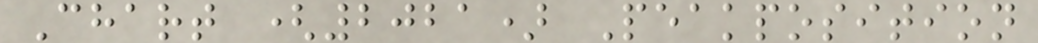Chart (2021) Peakposition
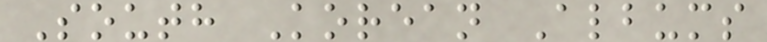South Korean Albums
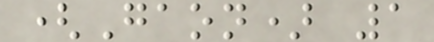(Gaon) 1
